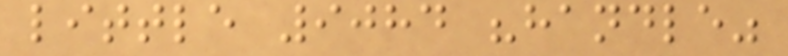little 9084 "handle"
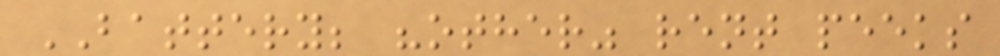BATTERY; "other" rent peeks
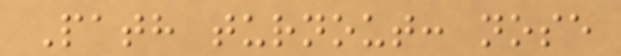Path turnout: nose
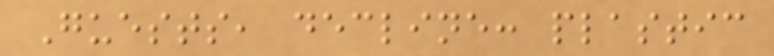Guests, decline: plastic
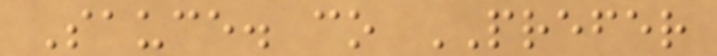Sauce. co PREFER
